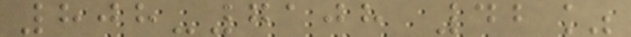808-7108 42%
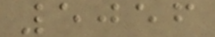5056
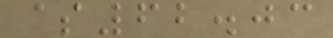$62.03
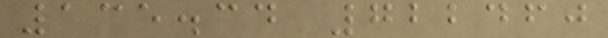135.34 722460
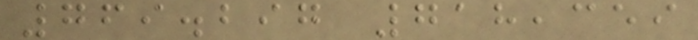769.297 718,359
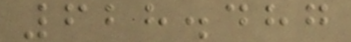628.487
